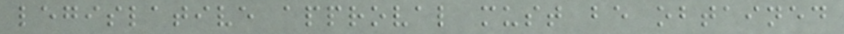legislative approval must be obtained
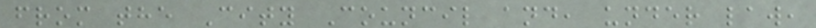from the City Council and, under law,
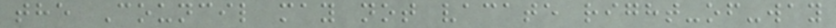the Council may not vacate right-of-way
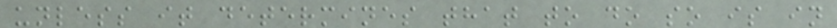unless it determines that to do so is in
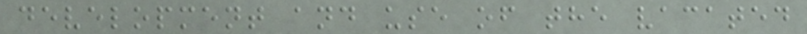development and use of the vacated
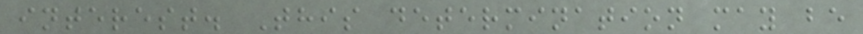interest. This determination may be
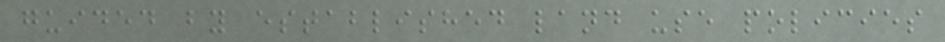guided by established land use policies
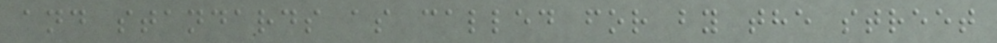and standards as called for by the street
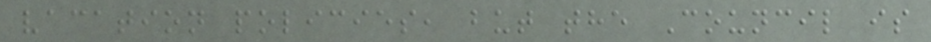vacation policies, but the Council is
